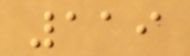119
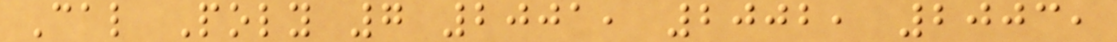Cal Poly 7 2001, 2002, 2003,
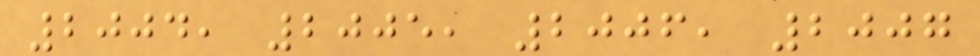2004, 2005, 2006, 2007
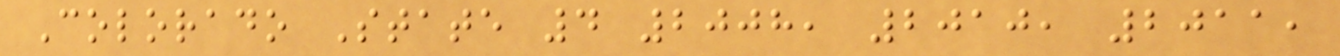Colorado State 4 2008, 2010, 2011,
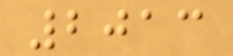2013
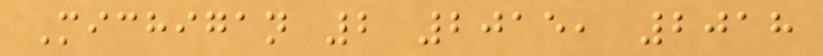Michigan 2 2015, 2018
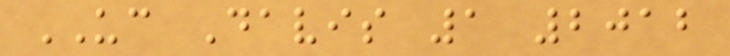UC Davis 1 2012
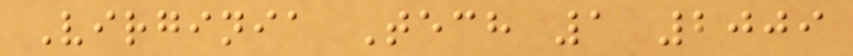Virginia Tech 1 2009
